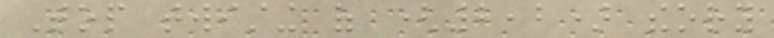Top twisting of (2,2) theory
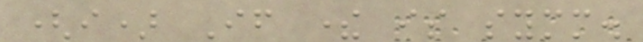(i) If there is symm.
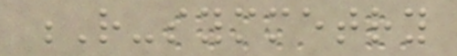R-symmetry
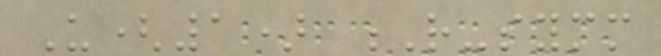U(1) R-symm
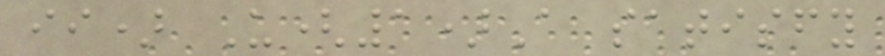ii) U(1)A satisfy
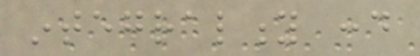integrality cond
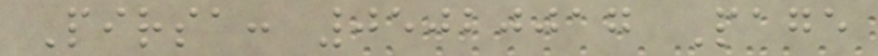Pirsa: 05020017 Page
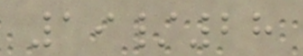19/28
